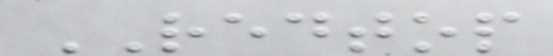REDTOP
